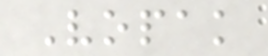Vopak
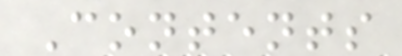Contents
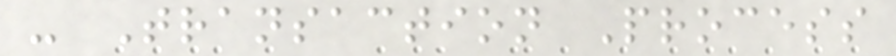- Transaction Process
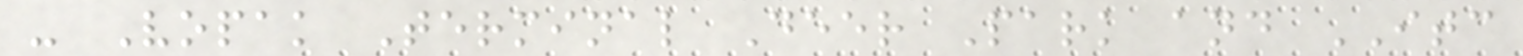- Vopak Terminal Deer Park and ITC
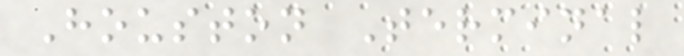Houston Terminal
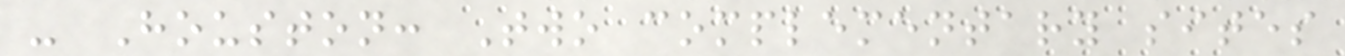- Houston: Two complementary sites
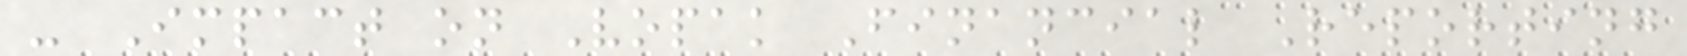- Impact on Vopak Financial Reporting
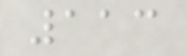113
